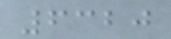6320
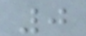0
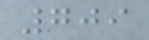709
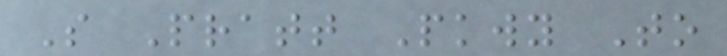S Pratt Pkwy To
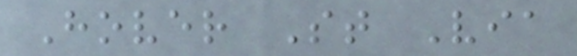Hover St Via
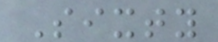Sixty
